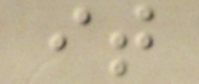it
